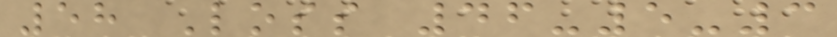58 Loss 46-5-3
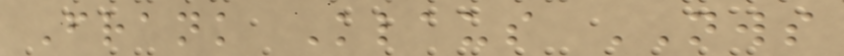Frank Klaus NWS
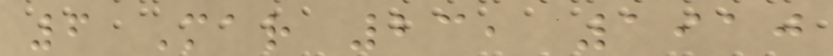6 Mar 23, 1910
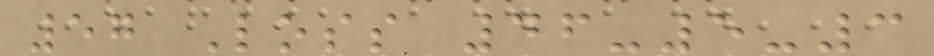57 Loss 46-5-3
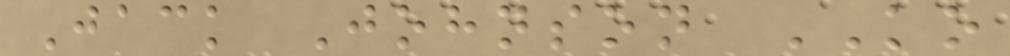Jack Johnson KO
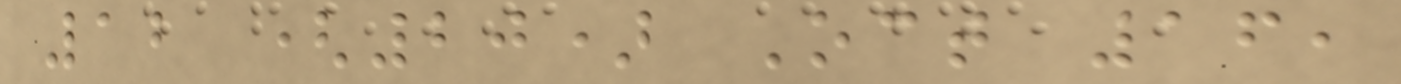12 (20) Oct 16,
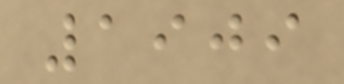1909
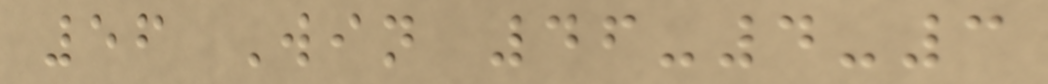56 Win 46-4-3
